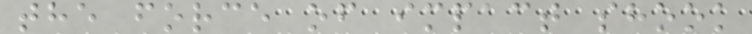the force of impact shook
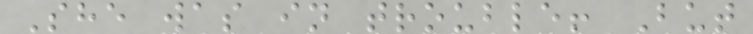She was in trouble! But
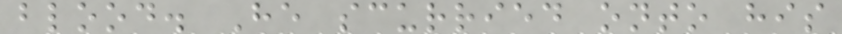blood. He scurried onto his
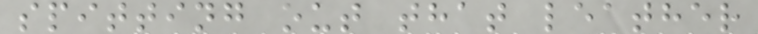spitting out that leather
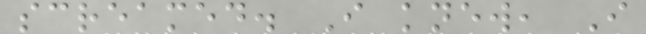screamed. I knew, I
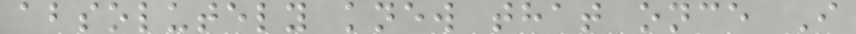absolutely knew that once I
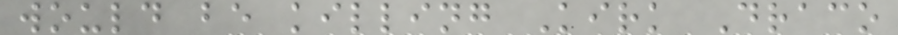would be killing Kirk Draco
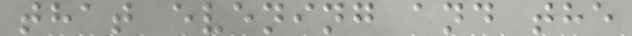that evening and the
